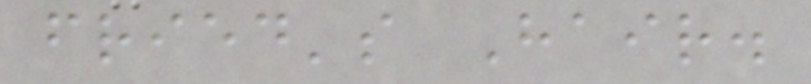fried's Hair.
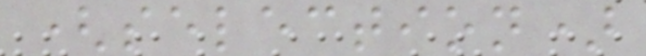(selection)
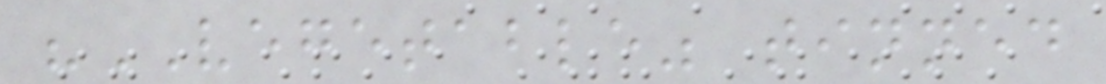"VEGETABLE" tinned
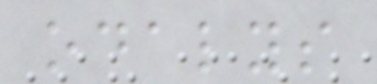odalys
